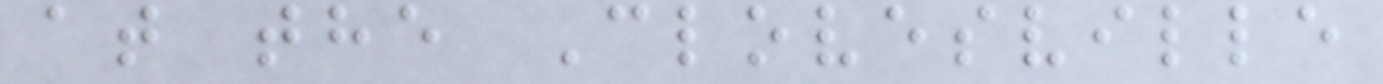at the Clovesville
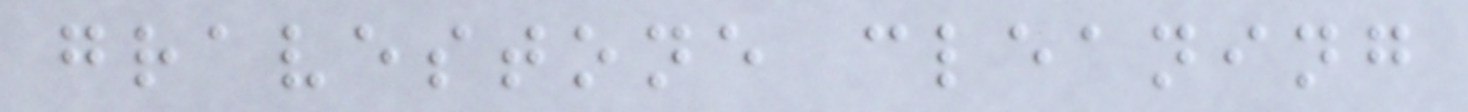gravestone cleaning
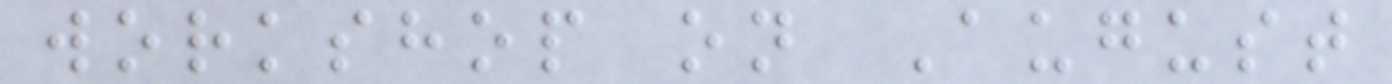workshop on August
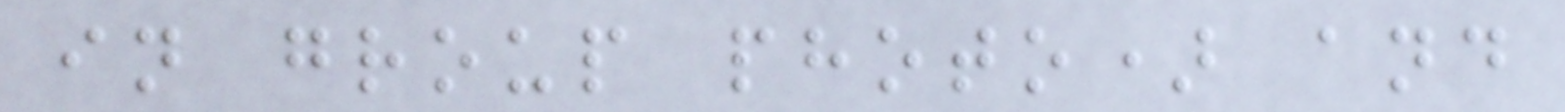in group photo) and
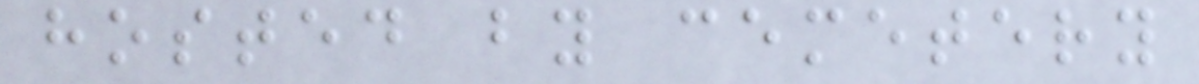hosted by cemetery
